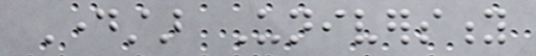Daystar University
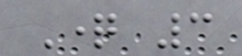Question 3
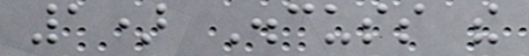1) Discuss the
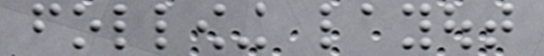following layout
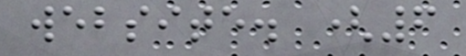website. (6
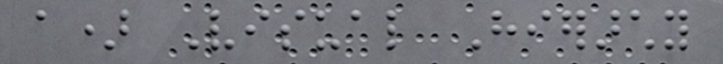a) Visual Hierarchy
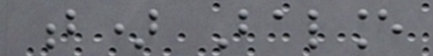b) Balance
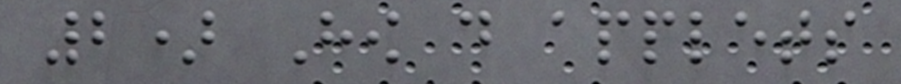2) How do applets
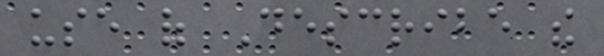use of Describe the
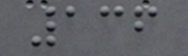136
